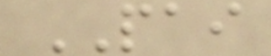PAI
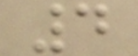4
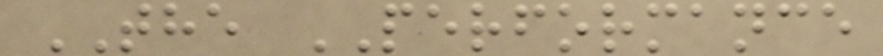THE PERFORMANCE
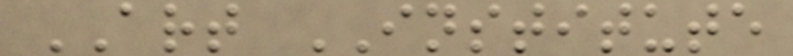ART INSTITUTE
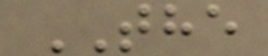THE
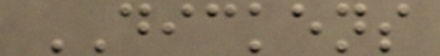DICKENS
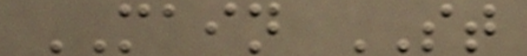MAIN ST
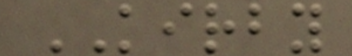KIRBY
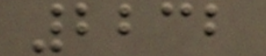2232
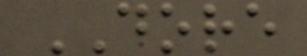DORE
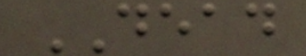DEAD
